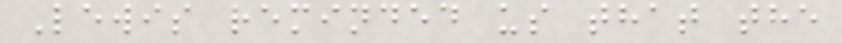Lewis reminded us that the
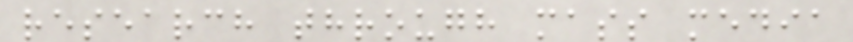research through mass media
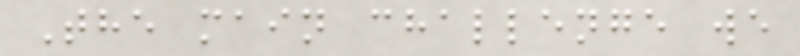The main challenge we
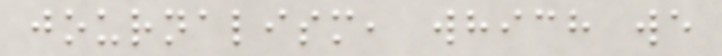journalism, which we
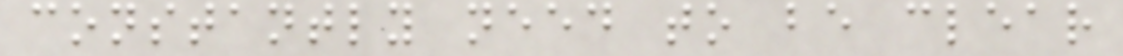constantly need to be clear
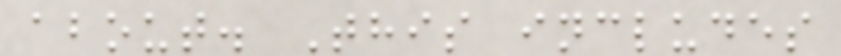about. This includes
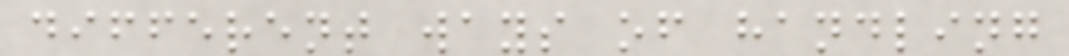different ways of handling
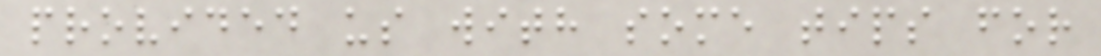provided us with some tips for
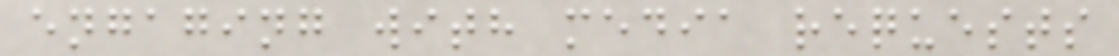engaging with media requests
